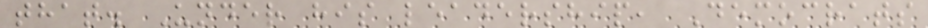that. Under his leadership, Democrats
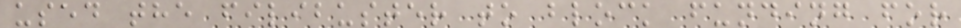used the filibuster to block funding for
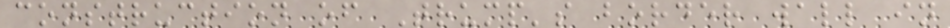construction of Trump's border wall in
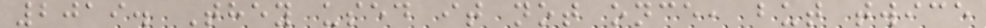2019. They used it not once, but twice
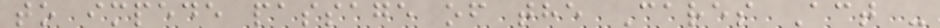to impede passage of the Cares Act -
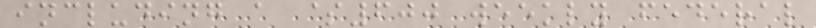including a $600 weekly federal
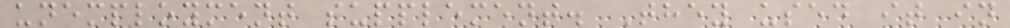unemployment supplement. They used it in
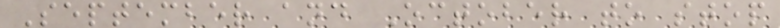September and October to stop
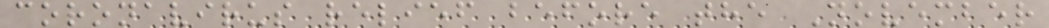coronavirus relief before the November
